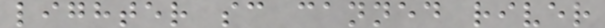lighter sc canned river
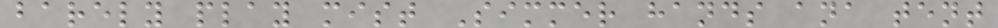barely play mist Simmer hands ana tent
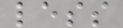less
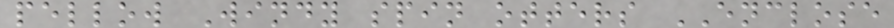pellow Windy spin otters ENCLOSE
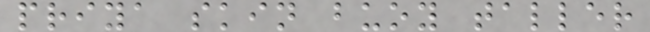priya skin buoy taller
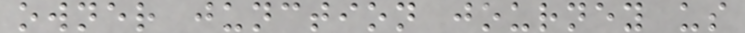owner junction journey us
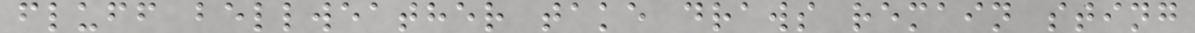fluff bellweather take draws remain sting
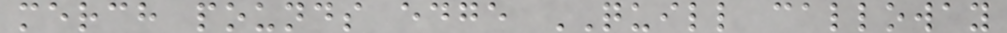merch pounds edge QUILL calloway
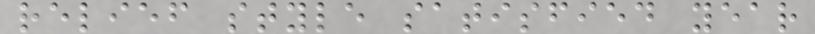relief style satisfied year
